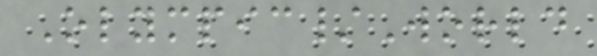Olympic/World
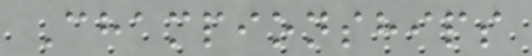Championships
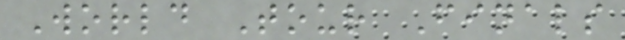World Tour Finals
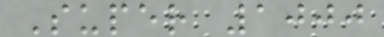Super 1000
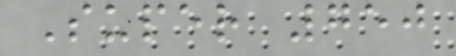Super 750
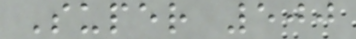Super 500
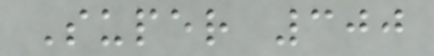Super 300
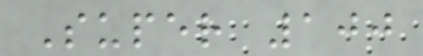Super 100
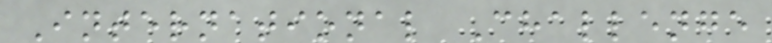International Challenge
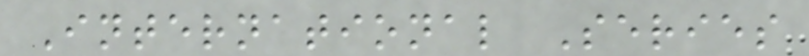International Series
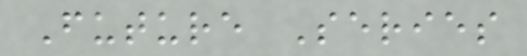Future Series
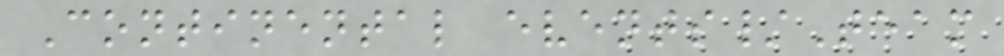Continental events/Team
